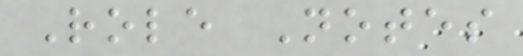Role Notes
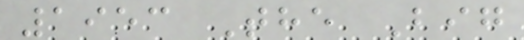1953 The Big
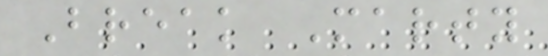Break Marty
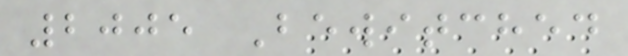2005 Bewitched
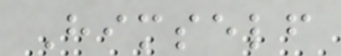Himself
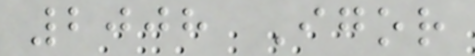2008 Igor
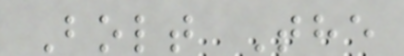Bolt The
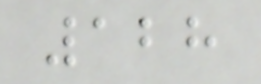128
